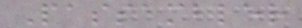Passambler
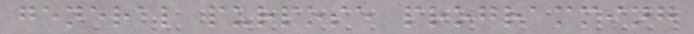general purpose programming
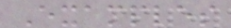Examples
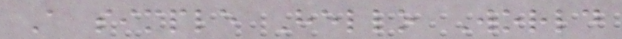A simple Hello World
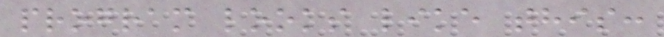program looks like this:
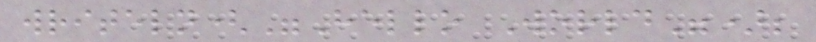writeln("Hello World");
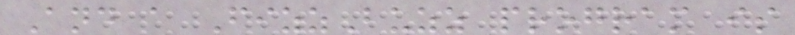And a FizzBuzz program is
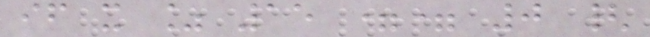if x % 15 == 0 {
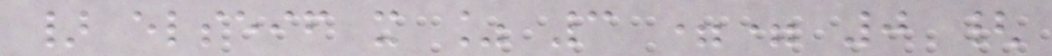} elseif x % 3 == 0 {
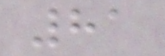81
